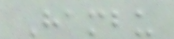Hambu
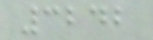3242
